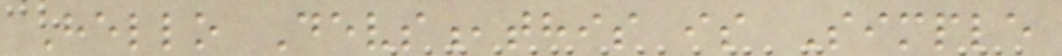Hello Devs,this is Simple
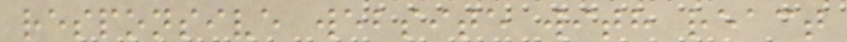responsive website with react
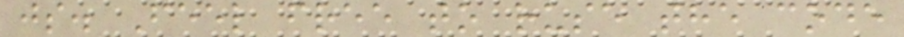js. Feel free to ruse the code
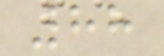88
